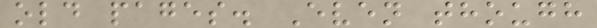old pages. Even though
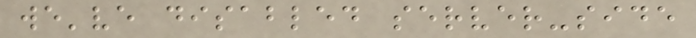we've disabled server-side
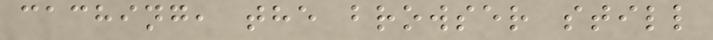caching, the browser still
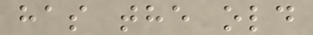has the old
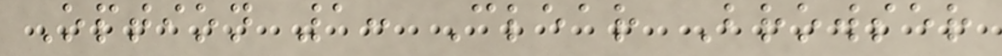Option 1: Clear Browser
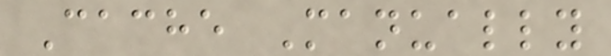Cache Manually
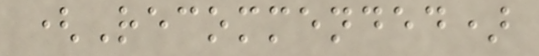(Recommended)
